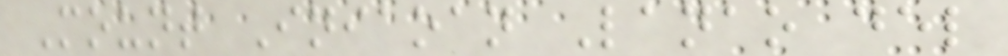Mount Iniaoan Lanao del
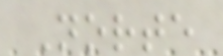Norte
